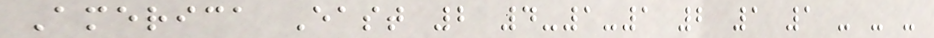America East 2 4-1-1 2 1 1 - - -
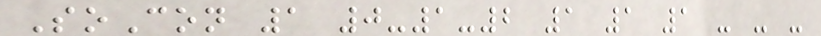SoCon 1 0-1-2 1 1 1 - - -
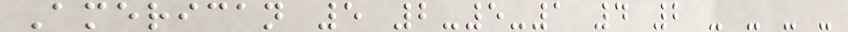American 5 2-5-1 4 2 - - - -
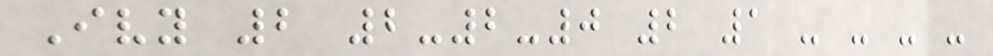Ivy 2 2-2-0 2 1 - - - -
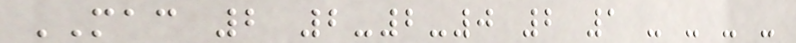MAC 2 2-2-0 2 1 - - - -
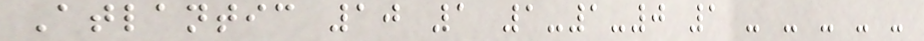Atlantic 10 1 1-1-0 1 - - - - -
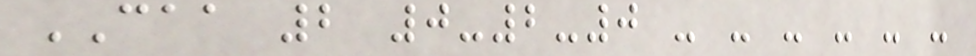CAA 2 0-2-0 - - - - - -
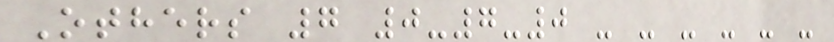Others 7 0-7-0 - - - - - -
